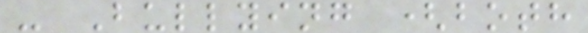- Bullying (both
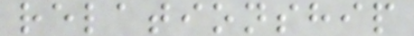relationship
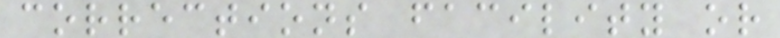corrections facility or
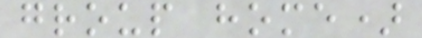group home)
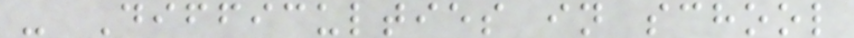- Difficulties in school
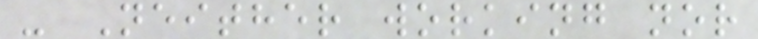- Neither working nor
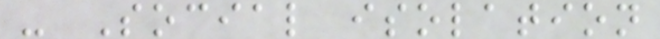- Social isolation
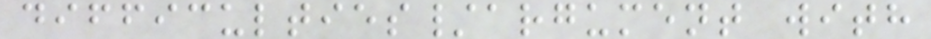difficulties/argument with
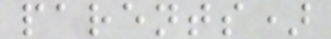parents)
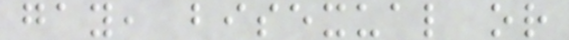gay, bisexual or
